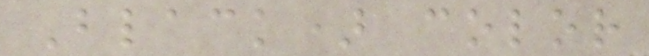Black) color
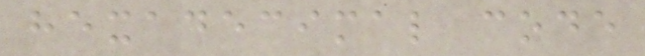hexadecimal code
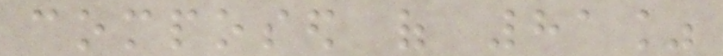composed of 81%
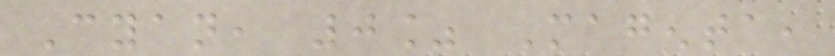Cyan, 0% Magenta,
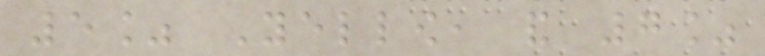5% Yellow, and 7%
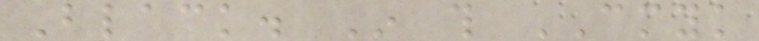Black. In this CMYK
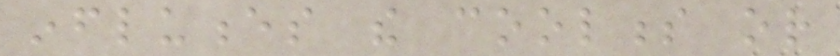influences the coolness or
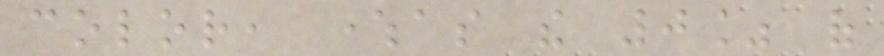color, whereas the 0% of
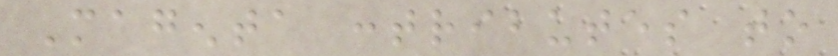Magenta contributes to
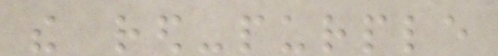the red-purple
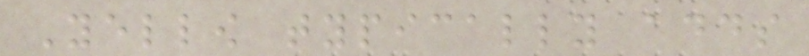Yellow typically adds
